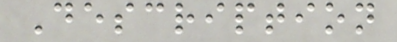Description
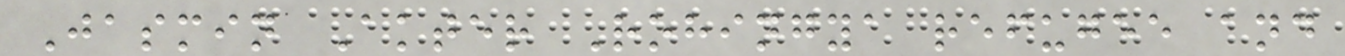Jasmin Akter Rohingya refugee and
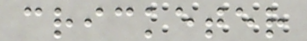cricketer
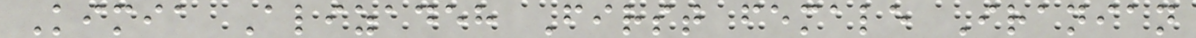Kimia Alizadeh First female Iranian
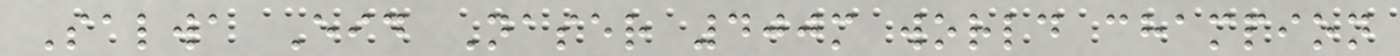Salwa Eid Naser 400m world champion
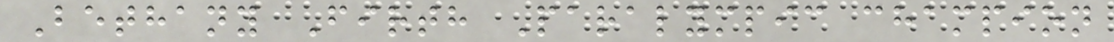Bethany Firth Paralympic champion
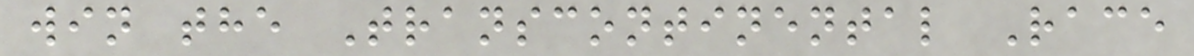win the Transcontinental Race
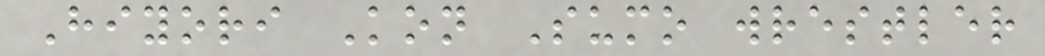Hiyori Kon Sumo wrestler
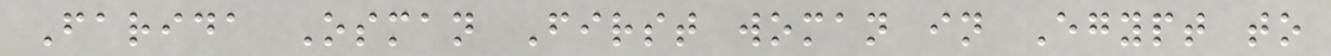Farida Osman First woman in Egypt to
